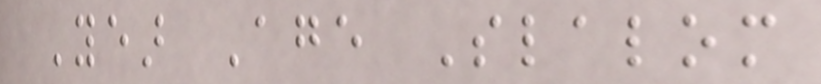Year Age Slalom
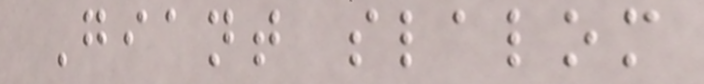Giant slalom
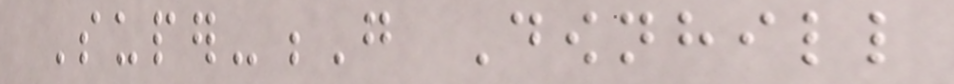Super-G Downhill
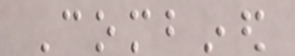Combined
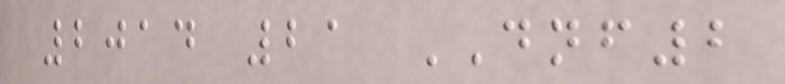2014 21 DNF2
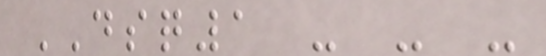DSQ1 - - -
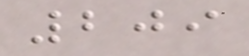209
